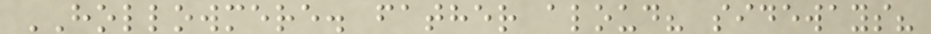HOLLOWMERE. father aloud? sideways?
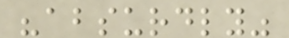"absurdly"
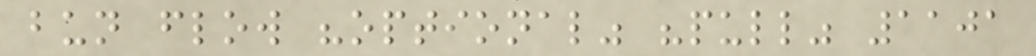bun flow "optional" "pull" 1101
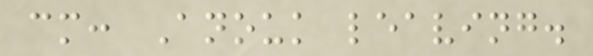cm: Anouk leaving.
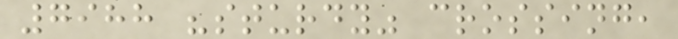7988 "sturdy" crossing,
